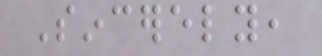Sincerely,
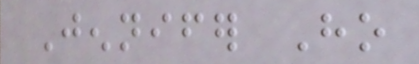Jennifer Ho
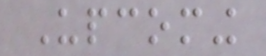Upcoming
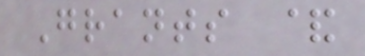Grants &
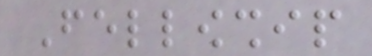Fellowship
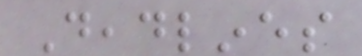Deadlines
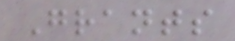Grants
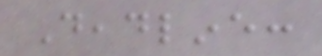Deadline:
